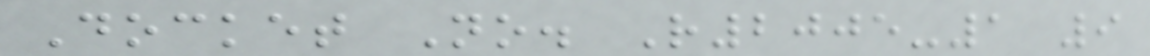Docket No. R2005-1 9
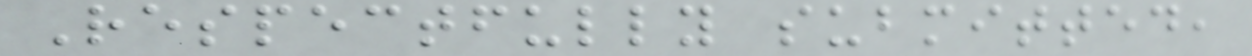Respectfully submitted,
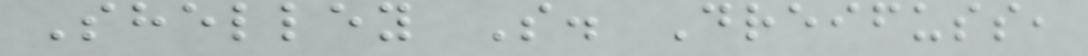Shelley S. Dreifuss,
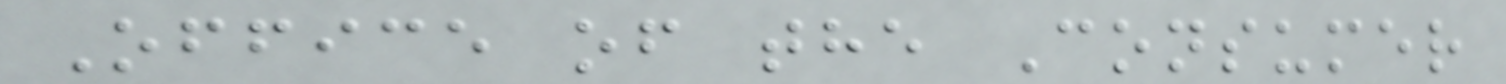Office of the Consumer
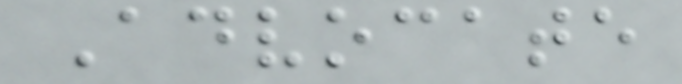Advocate
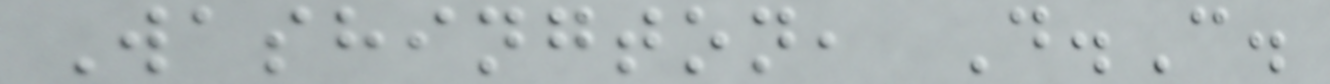Washington, D.C.
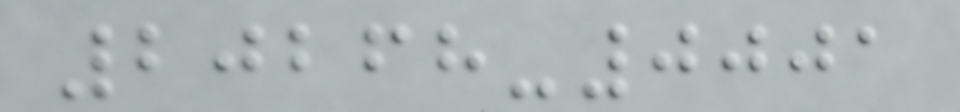20268-0001
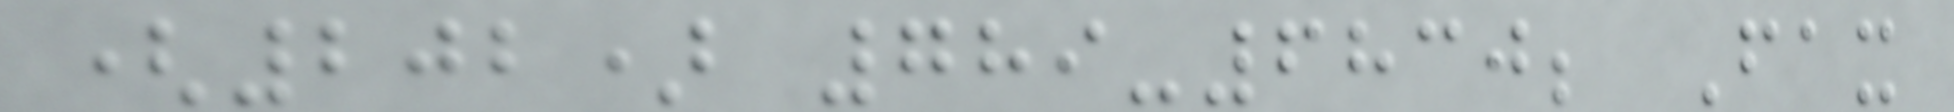(202) 789-6830; Fax
